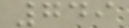749
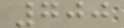700
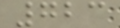723
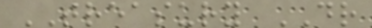TREASURY DR
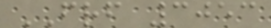FRF 3053
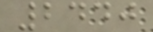2440
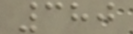380
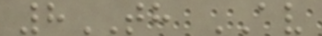8TH AV
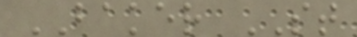BAKER ST
